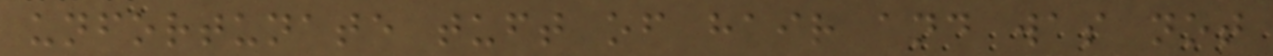unfortunate tuft of hair and was not
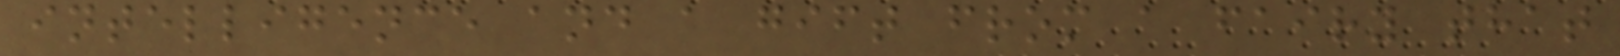intelligence and a gift from a fairy that
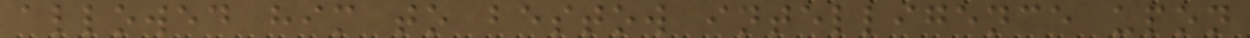allowed him to bestow intelligence upon
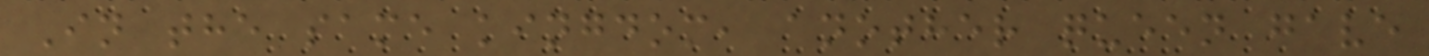In the same kingdom, another queen gave
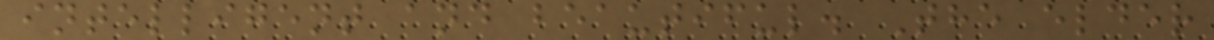intelligent and beautiful. The elder
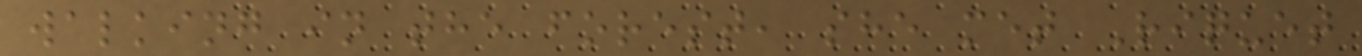walking in the forest, she met Riquet
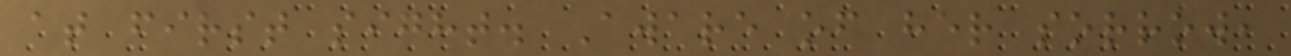at first sight. Aware of her sorrow,
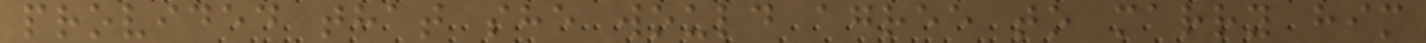provided that she would agree to marry him
